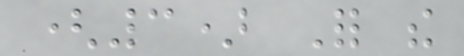(3) For the
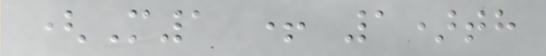(M1 + 1)th
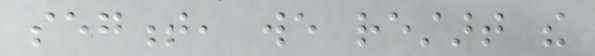segment, we restart the
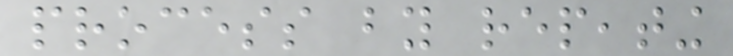process by repeating
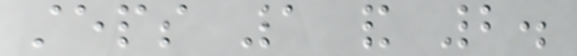steps 1 and 2.
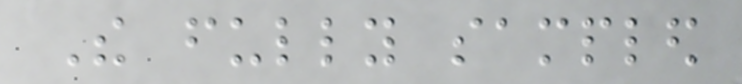The fully sampled
